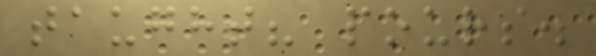taught? pours.
